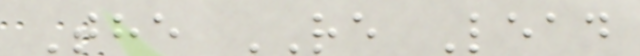The RE Lead
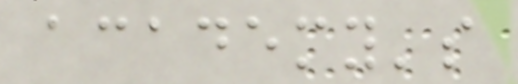academy's
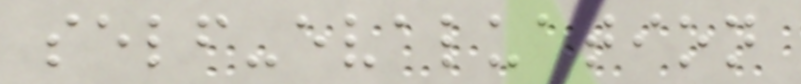self-evaluation
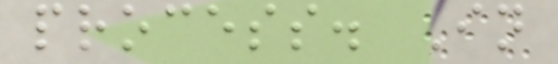process. In
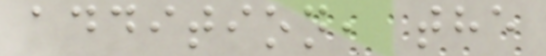addition, the
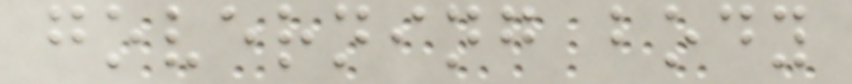governing body
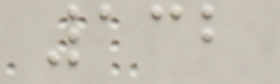132
